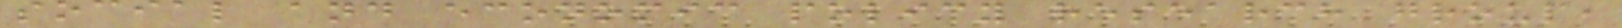social and economic policy research group,
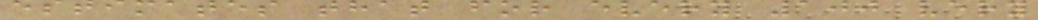estimates that for every 100 very
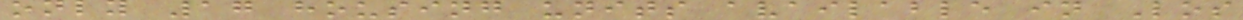only 17 housing units available in Los
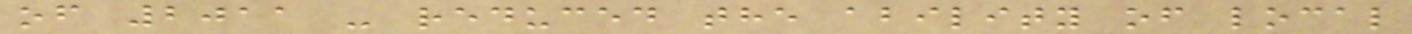of 2011 - reduced the ability of local
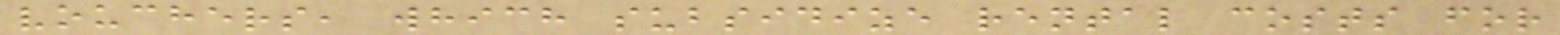vouchers, which subsidize rental costs for
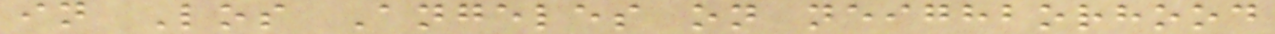in Los Angeles on neighborhood
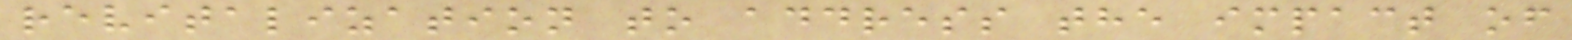revitalization to address the impact of
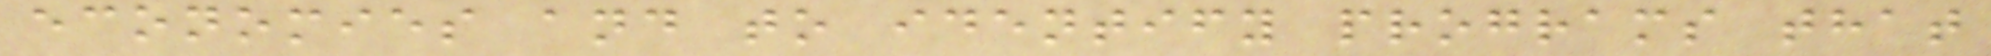economies and to identify programs that
